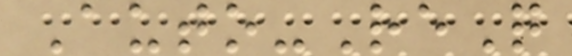Auto-ReQ
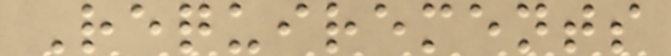Requirements
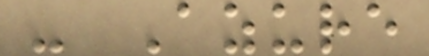- Azure
